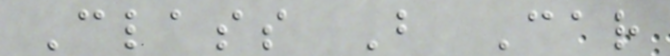Class B Car
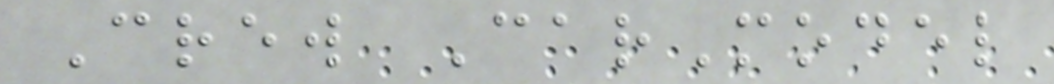Crew CarModel
